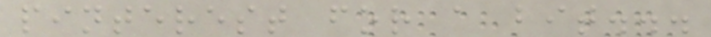pinterest for a bit...
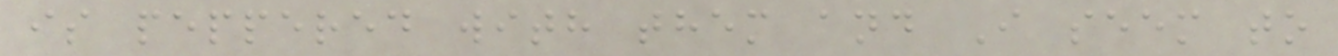is peppered with them and I seem to
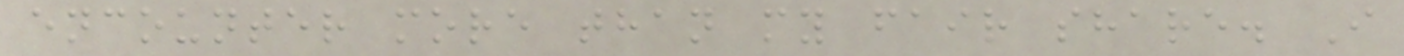encounter more than my fair share. I
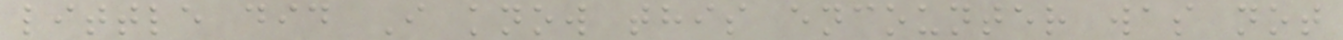little did I know this encounter was not
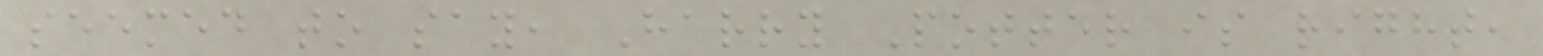seemed to say, Harry Potter is right,
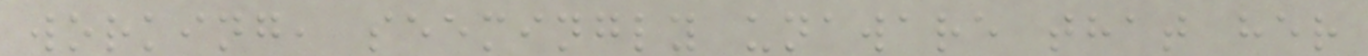working, seemingly unaware that her
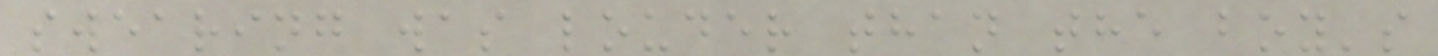swearing was louder than the boy's
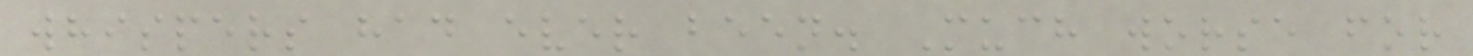whispers had ever been. Much worse for
